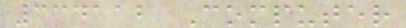334112 Computer
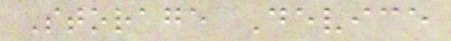Storage Device
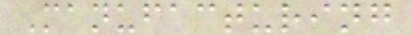Manufacturing
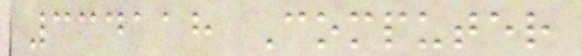334118 Computer
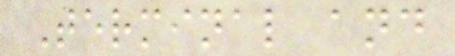Terminal and
